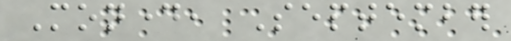Monday, September
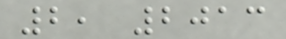2, 2013
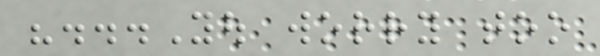"...You worry too
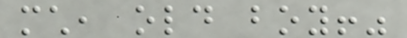much, old boy!"
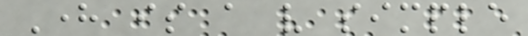Here is a very simple
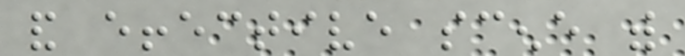and effective scene with
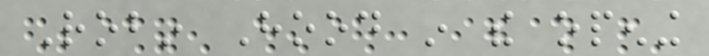Robin Hood in the opening
